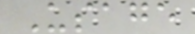Usage
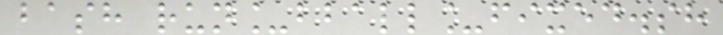bash run_bball_fixed.sh
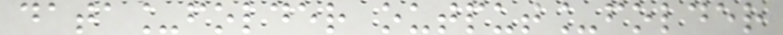data_folder output_folder
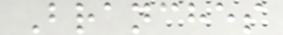Branches
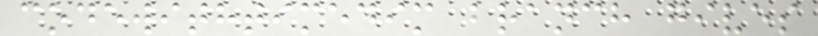codewithtimedim branch gives
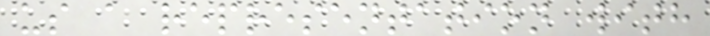us a representation with
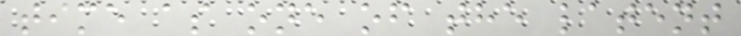time as one of the latent
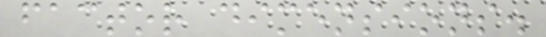factor dimensions.
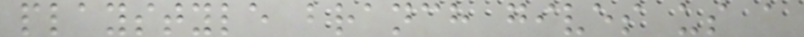playstyle branch gives us a
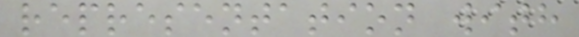representation with
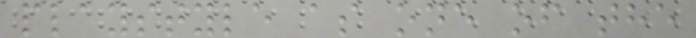playstyle as one of the
